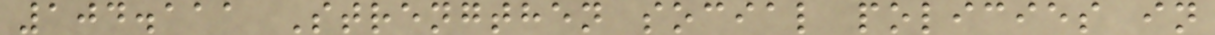104.111 Strengthen social policies in
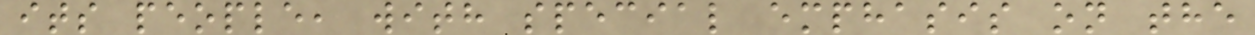its people, with special emphasis on the
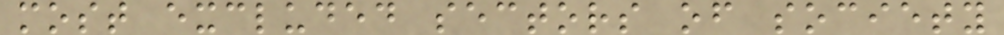most excluded sectors of society
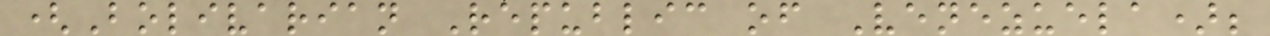(Bolivarian Republic of Venezuela);
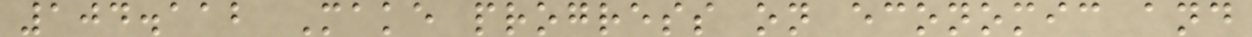104.112 Make progress on economic and
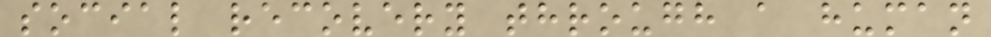social recovery through a human
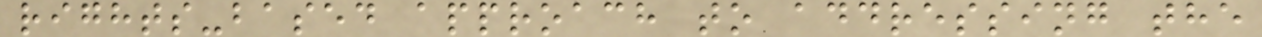rights-based approach to addressing the
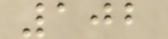102
